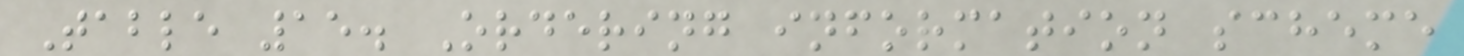Table 15. Ordering information scheme
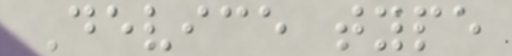Device type
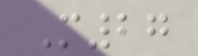M27
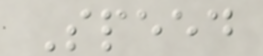Speed
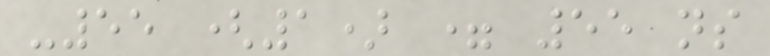-55 (1) = 55 ns
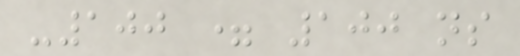-100 = 100 ns
